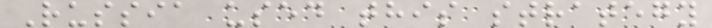Russia used this strategy
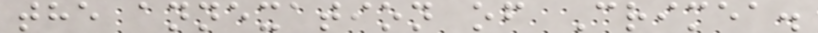the annexation of Crimea.
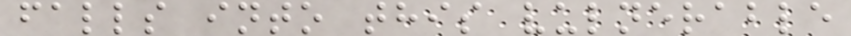falls into this vulnerable
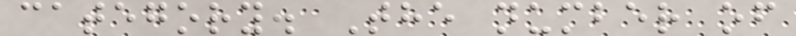category. The number of
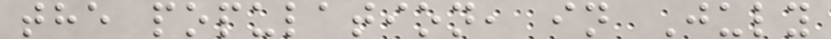the population, in July
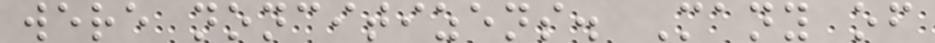were noncitizens. Many of
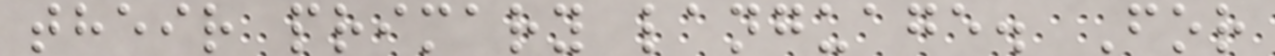their primary language. For
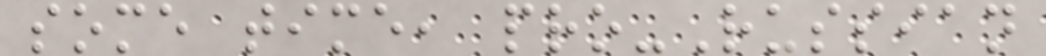some time, pro-Russian
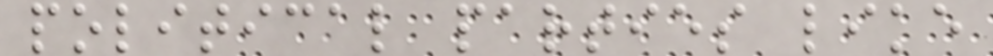political parties like
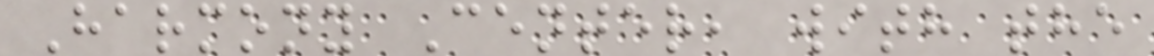Harmony Center, with the
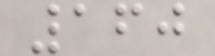160
